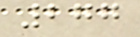277
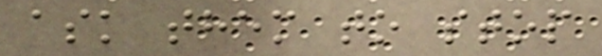ask them to stop
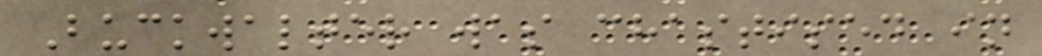Buckwalter was chastised in
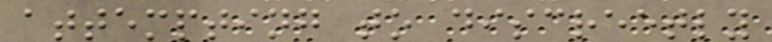attempting to discreetly
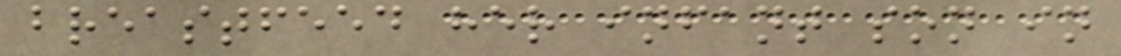breastfeed her infant son in
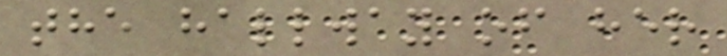the hallway of her
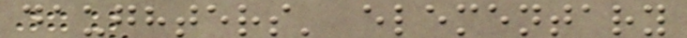daughters' elementary
